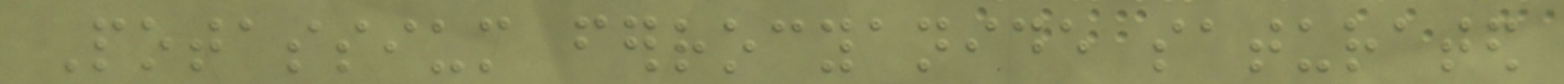Potassium ferrocyanide saturated
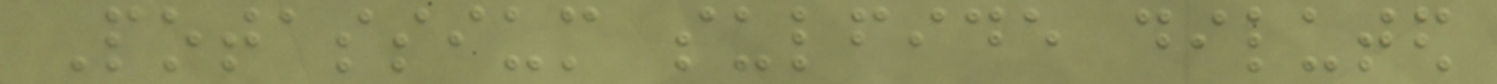Potassium sulfide diluted
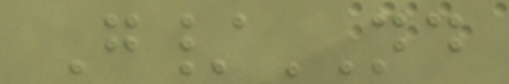G/ND
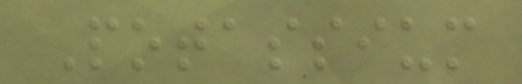Potassium
